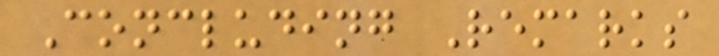Concluding Remarks
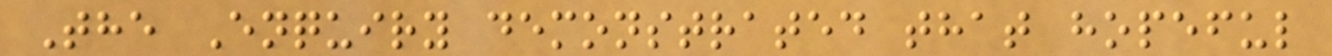The Enquiry demonstrated that hopeful
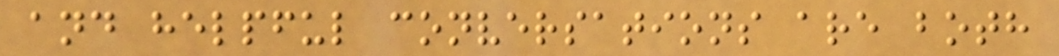and helpful conversations are both
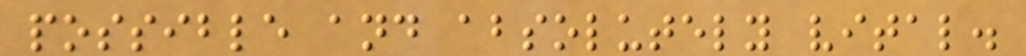possible and absolutely vital.
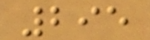295
